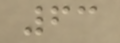63
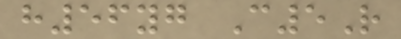h56yg C5R
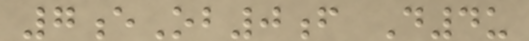7eOb0f D4u
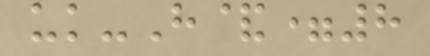uk-H&=8
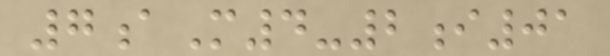7aM4-2i01
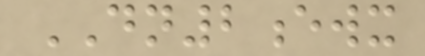DN2ewx
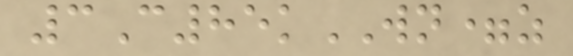3C85kWN=z
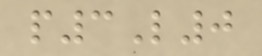p3L0
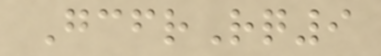GcfrRq9
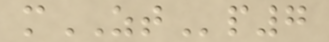mZTp7
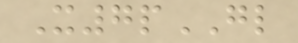X7pGL
